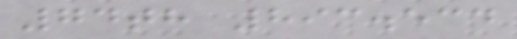74th 893.534
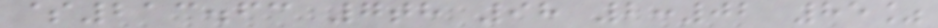$213.63 7th 98 2:02 85%
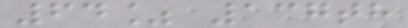64% 137th
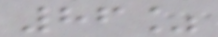86%
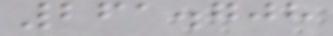261.708
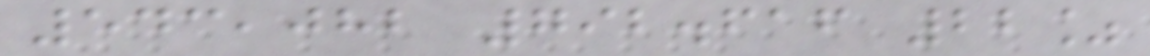543,082 792.616 22%
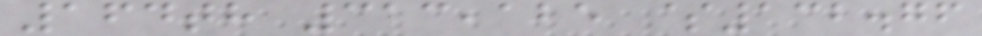164th 313,125 $132.76
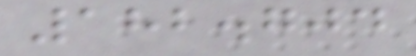182.704
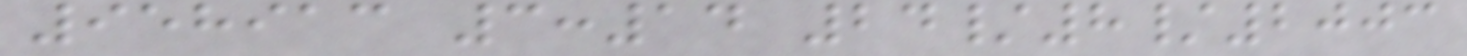958913 3:14 24/8/2003
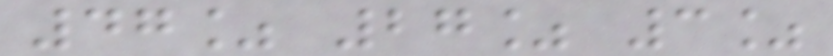47% 27% 3%
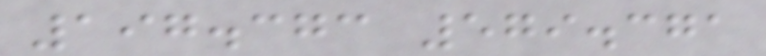197.373 579.371
